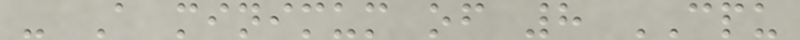- A minimum of 8 CPU
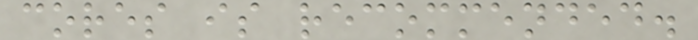cores is recommended.
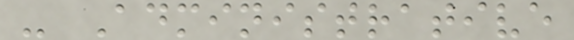- Administrative
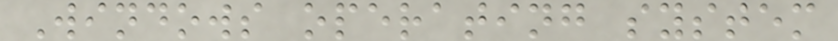Windows operating system
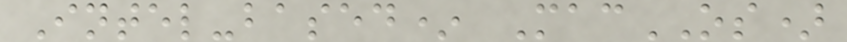Intel-based* MacOS)
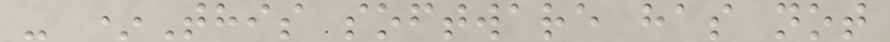- *This software has not
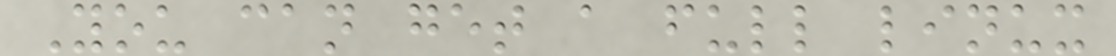You can get a full linux
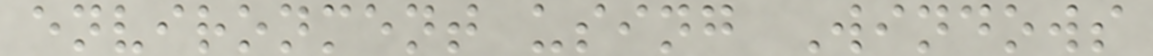environment using Windows
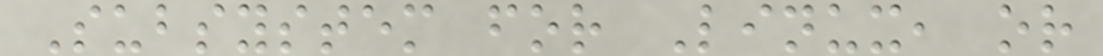Subsystem for Linux, or
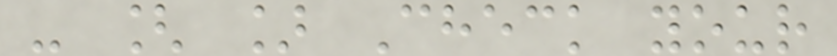- [ ] Check your
